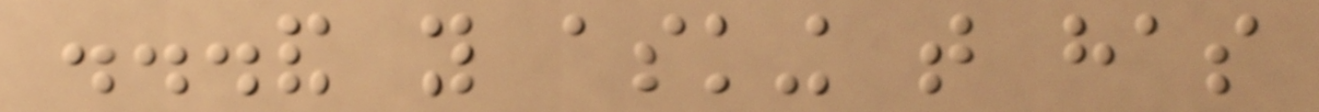...and you asking that has
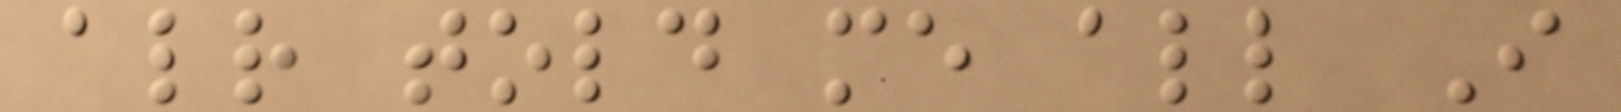already told me all I
